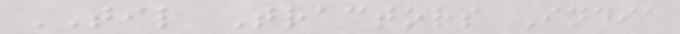TIL Tractors India
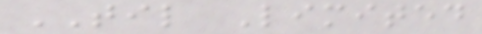TIL Limited
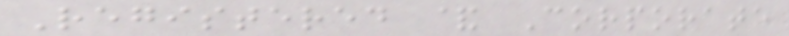Registered & Corporate
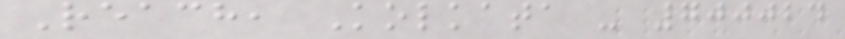Reach, Kolkata - 700024
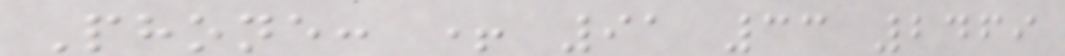Phone: + 91 33 2469
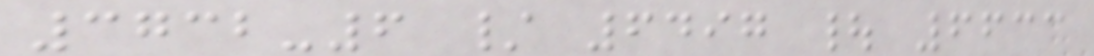3732-6 / 6497 | 6633
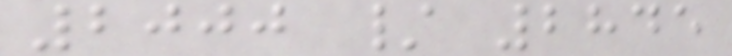2000 / 2845
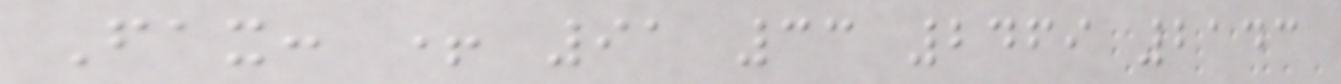Fax: + 91 33 2469 2143
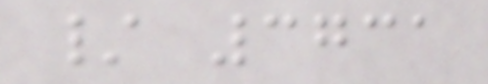/ 3731
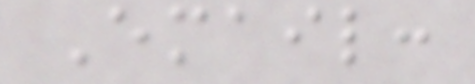Email:
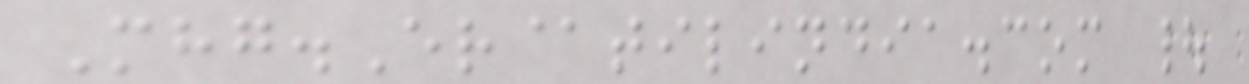Mhg.Er@tilindia.com |
